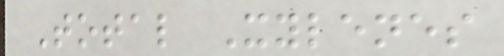Total Xylenes
